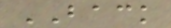BACK
